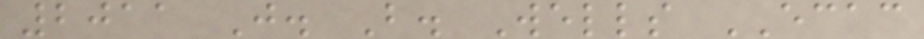2011 J. B. Wells ECAC
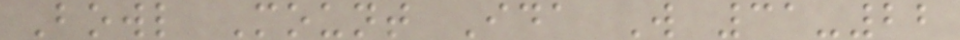Bowl Mount Ida W 31-22
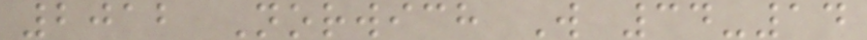2012 Norwich W 34-14
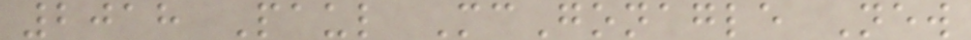2018 Paul McGonagle New
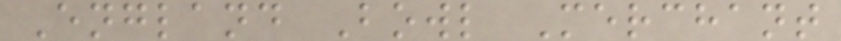England Bowl Merchant
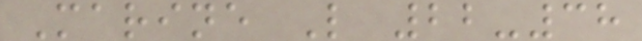Marine L 22-38
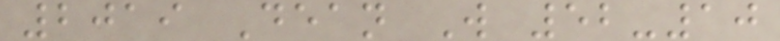2019 Dean W 52-10
